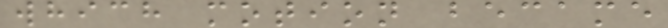which motion became
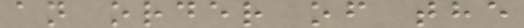an order of the
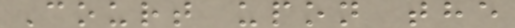Court upon the
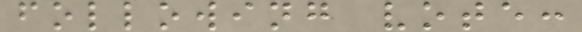following vote:
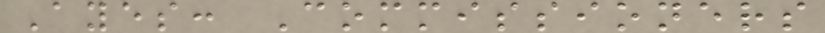Ayes: Commissioners
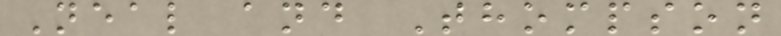Neal and Thompson
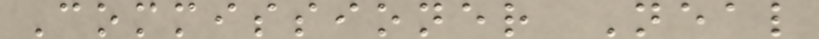Commissioner Neal
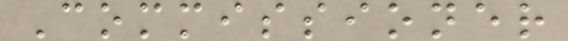Commissioner
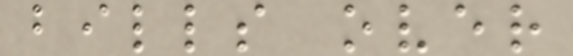bills over
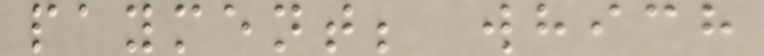payment; which
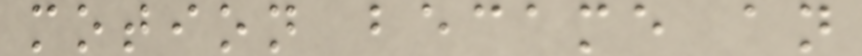motion became an
